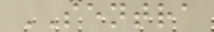SENTRA
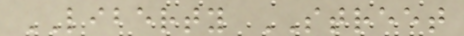LIBERTY STREET
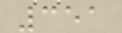351
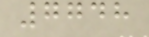7748
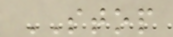STOP
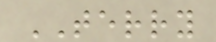TERRY
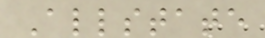Allstate
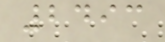2493
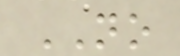NO
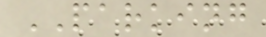PARKING
